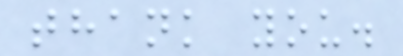thank you.
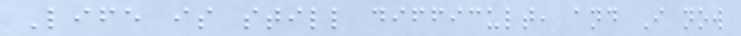Life is still difficult, and I now
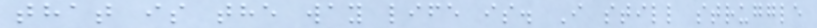that is the way life is. I still struggle
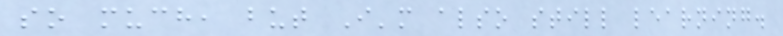so much, but I'm also still learning.
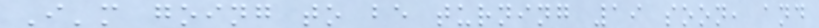I'm going to be turning 19 soon, and
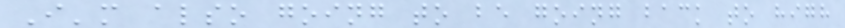I'm also going to be going back to high
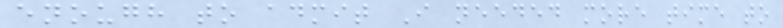enough to admit I needed more time to
